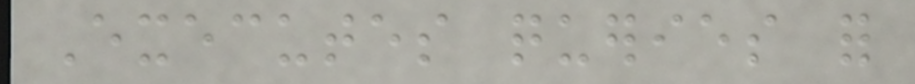Executes queries for
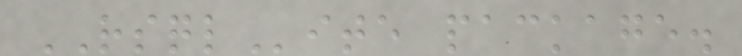RSQLite package.
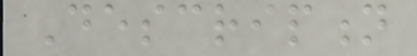Description
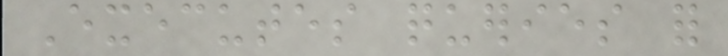Executes queries for
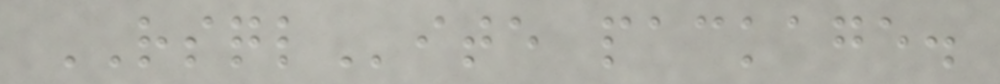RSQLite package.
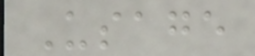Usage
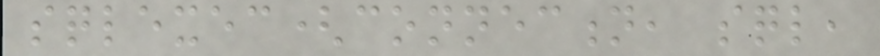sqlexec(connection, sql,
